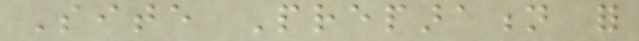Site Preparation for
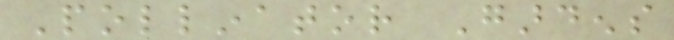Pollinator Gardens
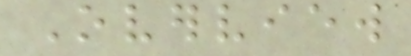Overview
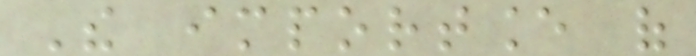The importance of
